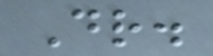Dr.
